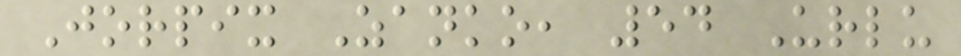Jorpix Zanko, 54 Urlu
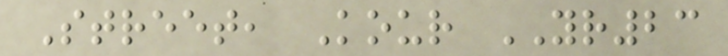Street, Kour YR23
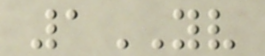1YV
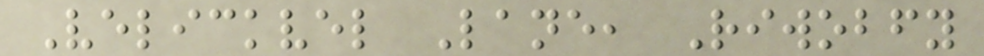Velickvel Lane, Riwobfy
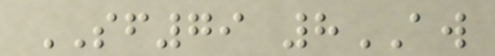SF79 8AW
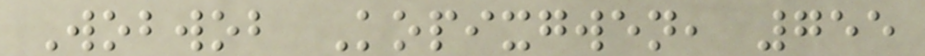Wobwob Kopixgwen, 755
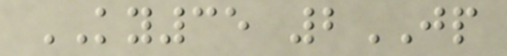KY35 2JP
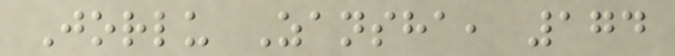Jorlu Zansha, 174
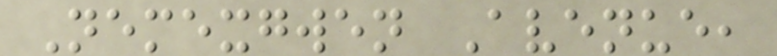Nemexgwen Avenue,
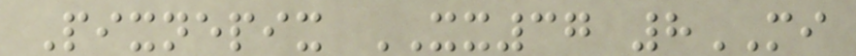Pixnepix XX37 8MI
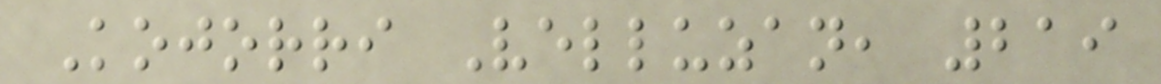Kojorri Velluzan, 219
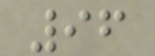96
